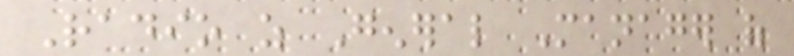Radio as General Manager of
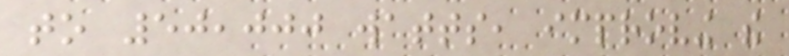to 50,000 watts, improving the
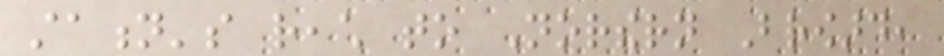station's reach to Northern Broward,
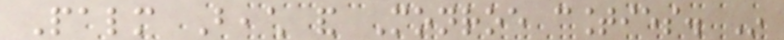Palm Beach and Monroe counties. In
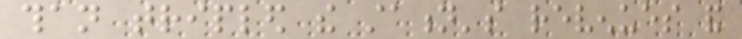than tripled the station's revenues and
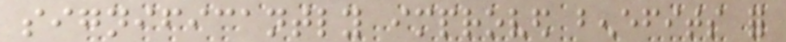significantly improved benefits for
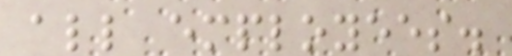all employees.
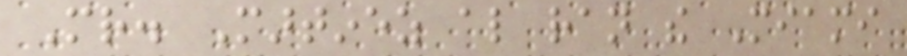Mr. Martinez also ran the Miami
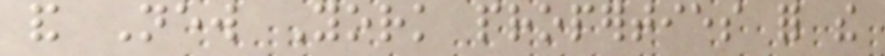and New York properties for the
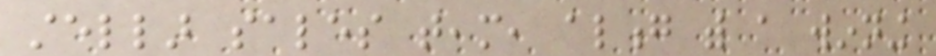stellar sales team, along with a winning
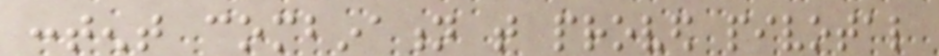content combination that proved pivotal
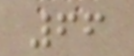66
